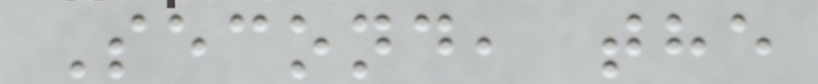Second, the
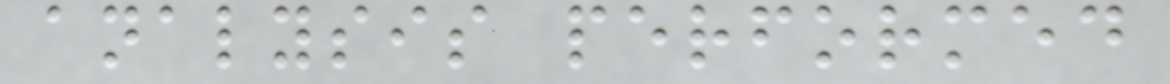analysis performed
